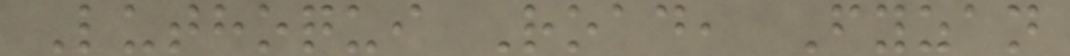Luthoqui Road, Fyzan
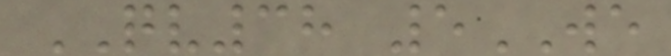QV38 5WE
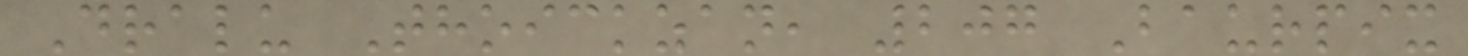Dralu Thoickzan, 207 Baurpix
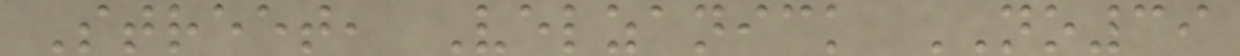Street, Velzanick NO39
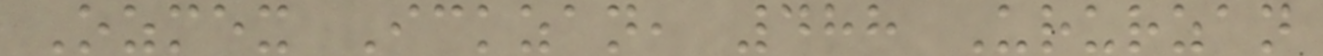Ozmex Ickzan, 488 Ururzan
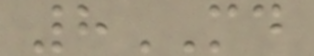8MD
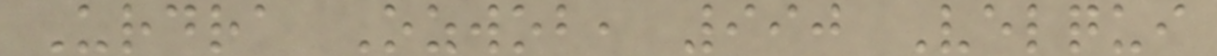Urdra Ozwob, 990 Velqui
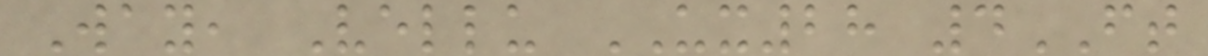Way, Vellu UX28 4FT
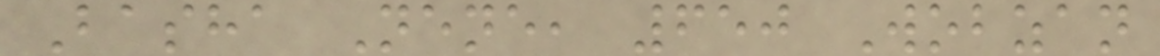Basha Nene, 650 Wobzan
